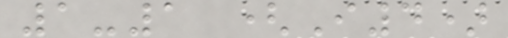1-1 (I4)
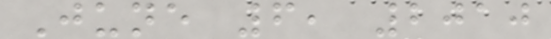June 6, 2010
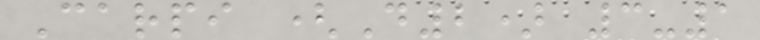Carpi (D2) 3-1
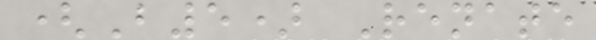(B5) Renate
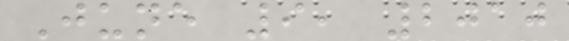June 9, 2010
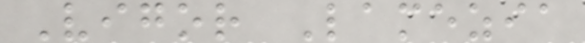Vigor Lamezia
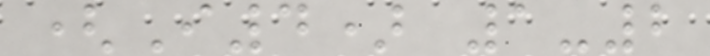(I4) 1-2
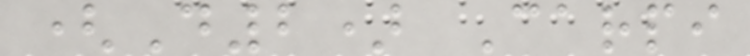(D2) Carpi
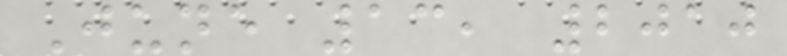June 13, 2010
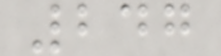247
